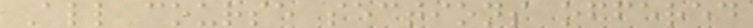All course sections offered
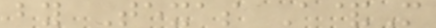by Texas A&M
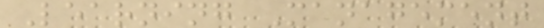Learning Management
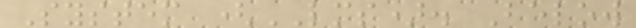System (LMS). Below
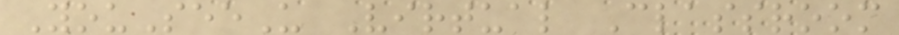YouSeeU Virtual Classroom
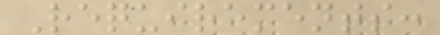Requirements:
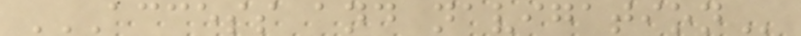ACCESS AND NAVIGATION
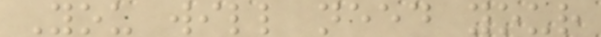You will need your
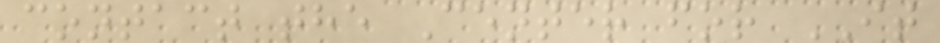contact the Center for IT
